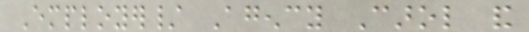Employer/ Agency Carol and
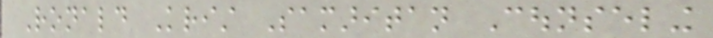Ronald Krist Samaritan Counseling
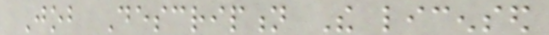Job Description The licensed
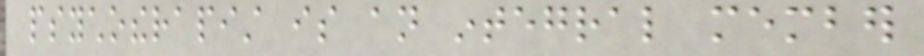psychotherapist is an integral member
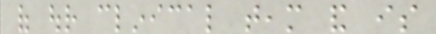of our clinical team and is
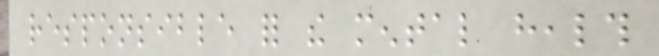responsible for the mental health
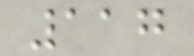117
